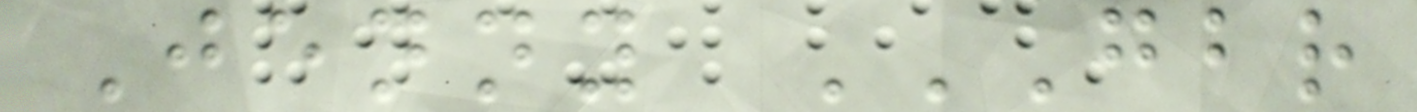Jenny GBR
